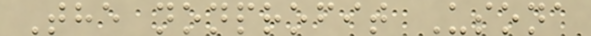The nonprofit Usona
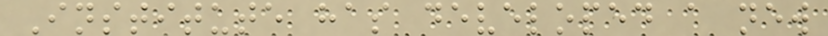Institute has developed a new
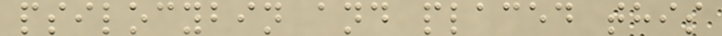psilocybin and placed this
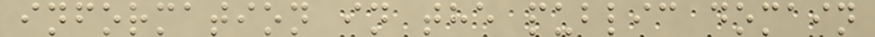information in the public domain
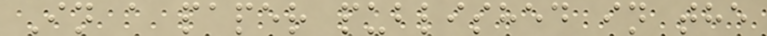In a paper published in the
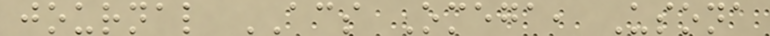journal ACS Omega, Usona
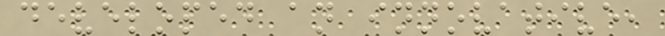developed an innovative,
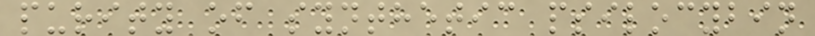purity of synthetic psilocybin
